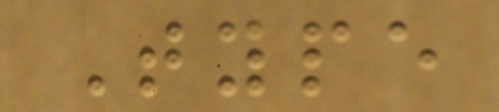Type
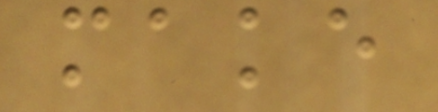make
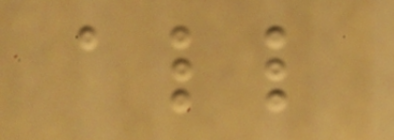all
